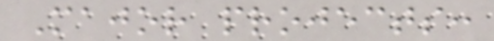Major projects:
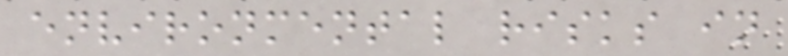environmental risks in
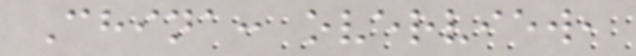China: overview,
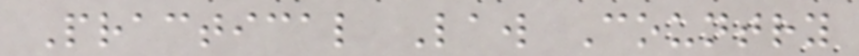Practical Law Country
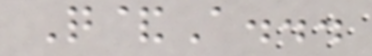Q&A...
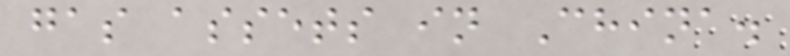gas assets in China.
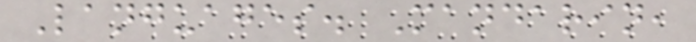Languages. Mandarin,
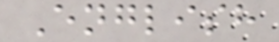English
